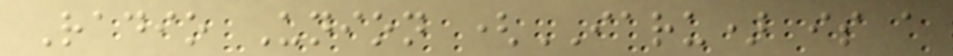Radio Union (IARU) is a
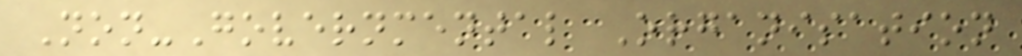Non-Governmental Organisation
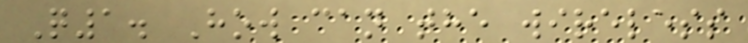Q1. How can the wireless
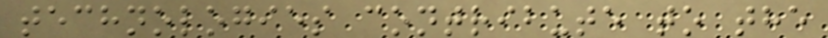technologies contribute to the
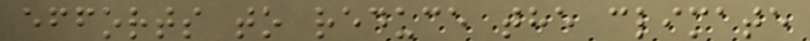efforts to reduce the climate
